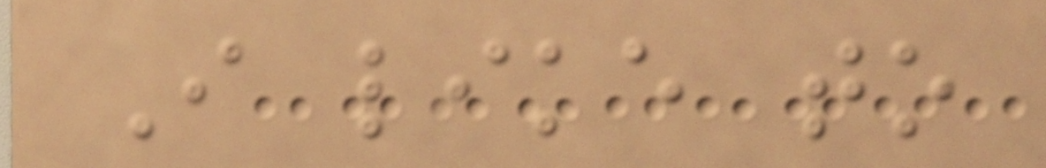I like to
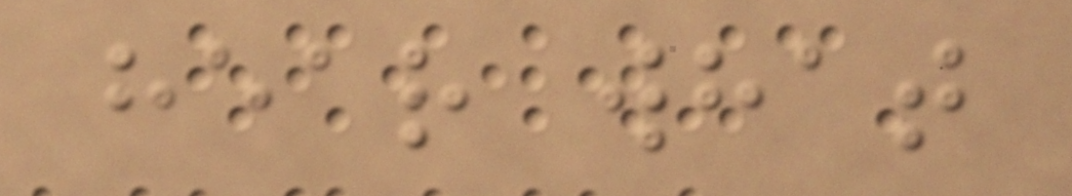hear what
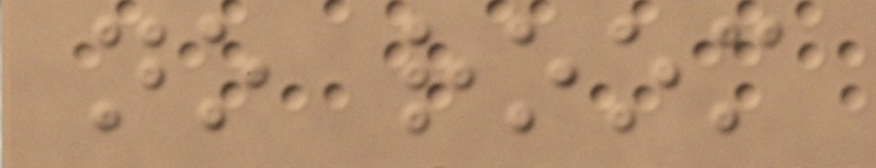no room
